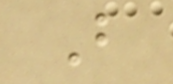B
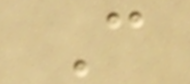C
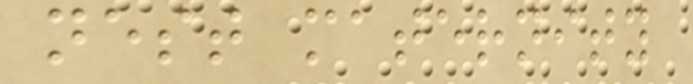nest maternity
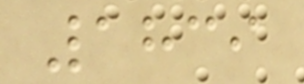1839
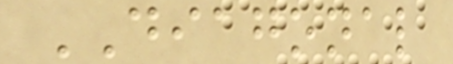DIAGONAL
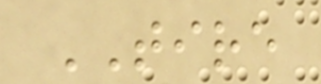TIRE
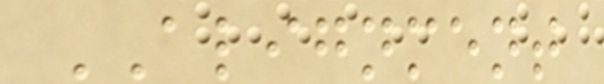ALIGNMENT
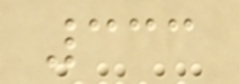333
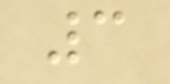3
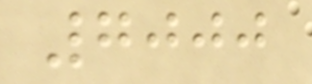7000
